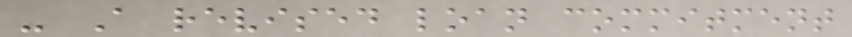- A revised loan commitment
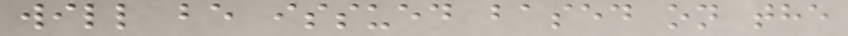will be issued based on the
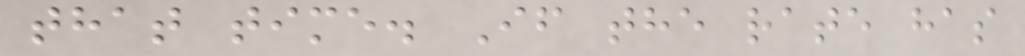that time. If the rate has
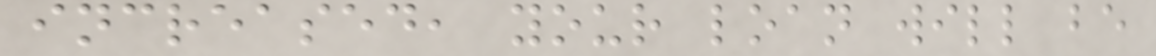increased, your loan will be
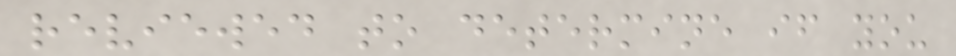reviewed to determine if you
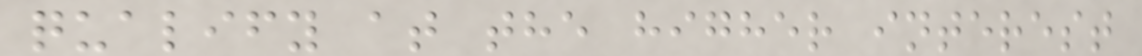qualify at the higher interest
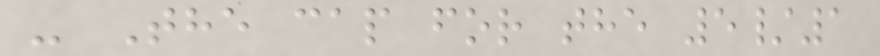- The cap for the 5/1
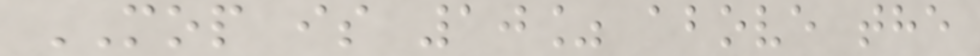MOP is 10% above the
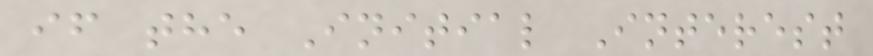if the Initial Interest
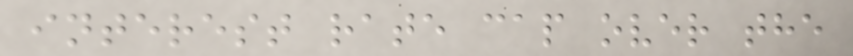interest rate cap over the
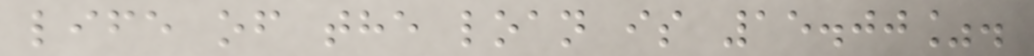life of the loan is 15.00%.
